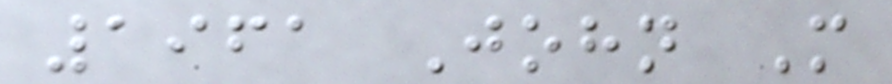1961 John M
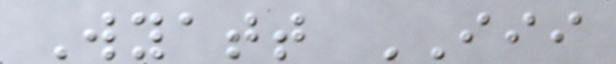Wyatt III
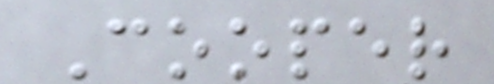Cooper
